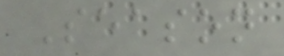Season
